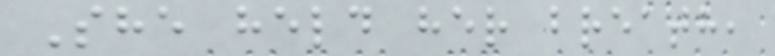She held her breath,
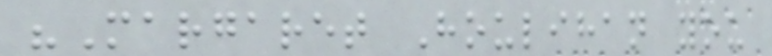"Margaret Houlihan you
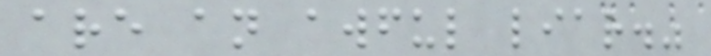are an awful liar."
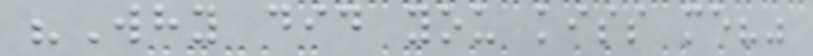"Why did you kiss me?"
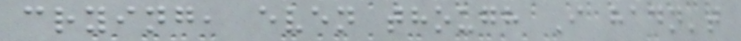crying, even though I hadn't
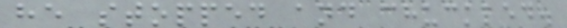he stopped and chuckled.
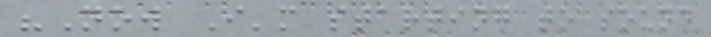"Now I'm starting to sound
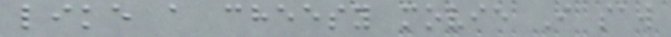like a cheesy movie I saw
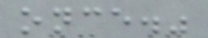once."
